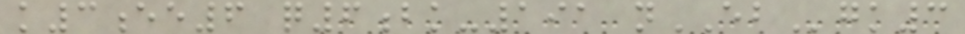k3ee6 q6bk-191 nEBgk3
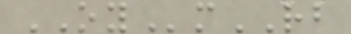OYmRB
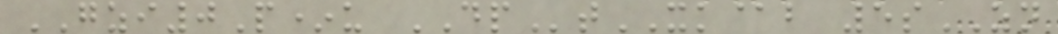GZI0P*u DPtXK@b 5sZN
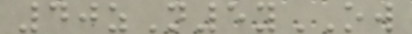40zN5yOW
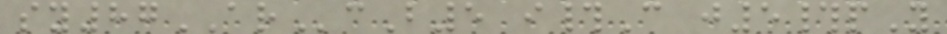sy87ARcB5 i#C j5#pY
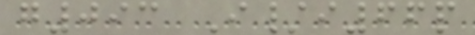g093 I/i66p
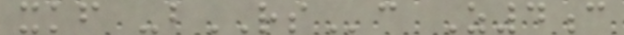xkf -bRSc Z4c
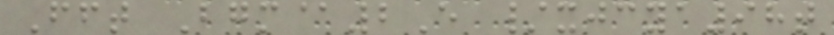Fft Bgm@2E /xjcya98t
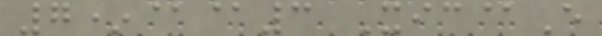7*@@3 Xic@E
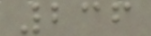236
